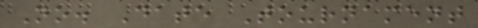No. Date Tournament
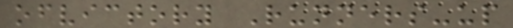ofvictory Runners-up
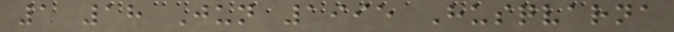1 18 Jun 1995 Husqvarna
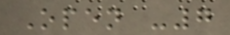Open -7
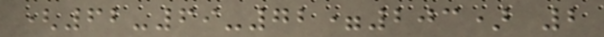(62-69-72=203) 2
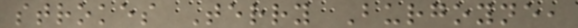strokes Terry Burgoyne,
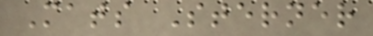Mats Sterner
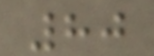80
